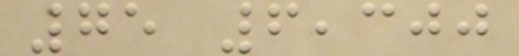75 6,300
